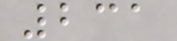231
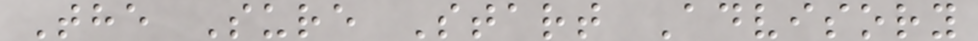The Sure Start Advisory
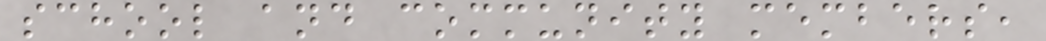school and community members,
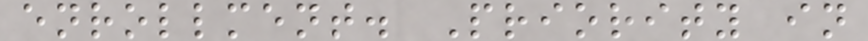enrollment. Priority in
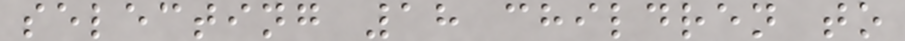selecting 18 children to
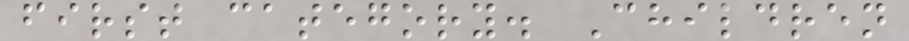first category. Children
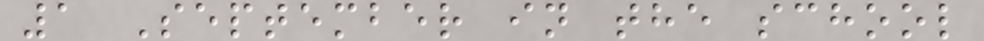1 September in the school
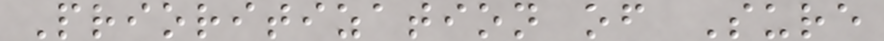Prioritization of Sure
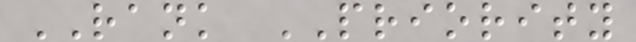RANK PRIORITY
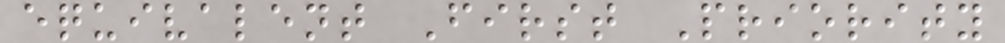equivalent First Priority
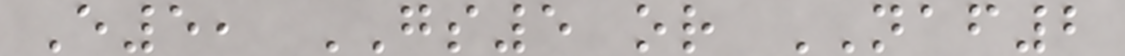E5, GS5 or NAF2
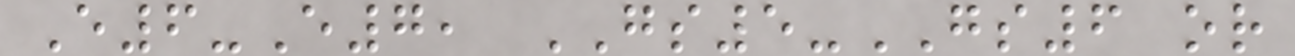E6-E7, GS5-GS6 or
